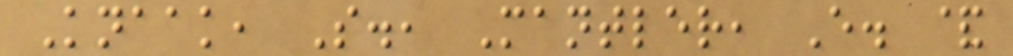Knaak, S., Mantler, E. &
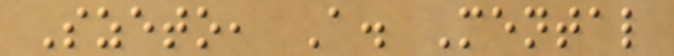Szeto, A. Mental
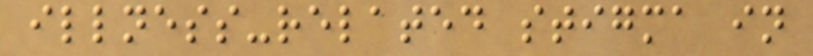illness-related stigma in
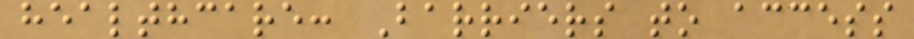healthcare: Barriers to access
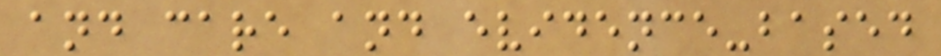and care and evidence-based
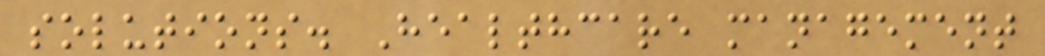solutions. Healthcare management
